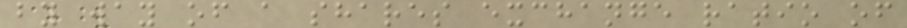by way of a shares exchange ratio of
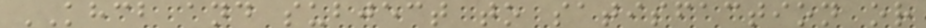KHCB and subject to satisfaction or
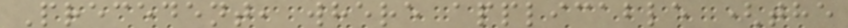Precedent, where applicable (the
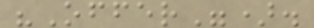"Offer").
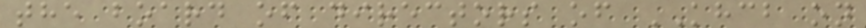the board of directors of KHCB on
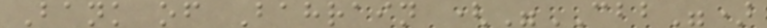Bank of Bahrain ("CBB")
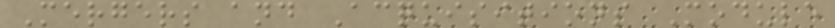Mergers and Acquisitions Module
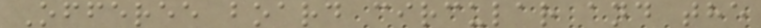Offeree board circular and the
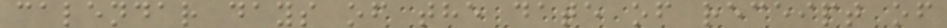calendar days of the date of receipt of
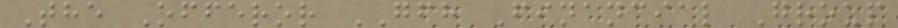The Offeror GFH Financial Group
